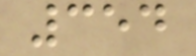354
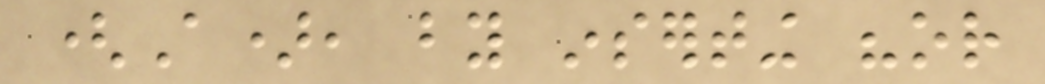(A), by inserting "or
